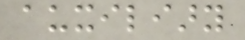auxiliary
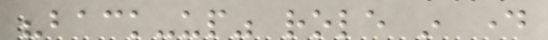"back-up" role in day
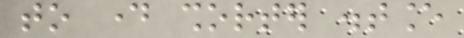to day shorter distance
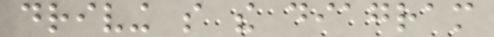driving so the diagram
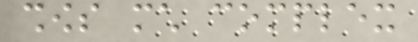shows much complex
